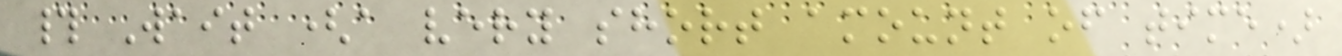# Wait (a very short amount of time)
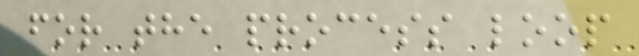for the process loop
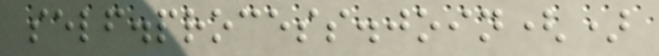self.process.join()
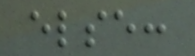else:
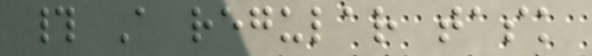# A regular task
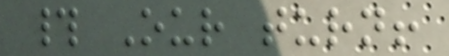# Our turn!
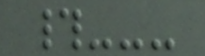#---
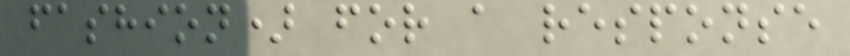fashion) for a response
